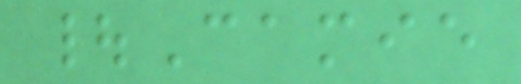|Camie
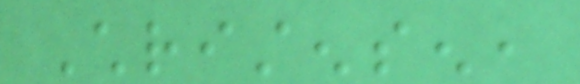Christensen,
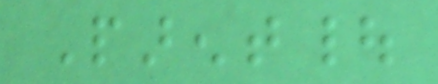Parent|
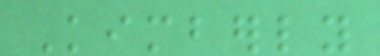Kimberly
